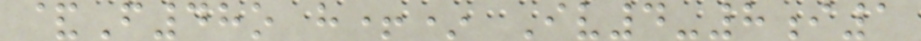&F48o h+* Iv4-8i1
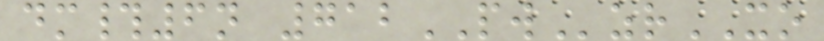dm#6n 712PWzrXO
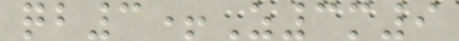qb3+Z3m9
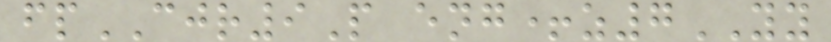fpCJR9P eng+z7YY
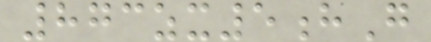873zx5hG
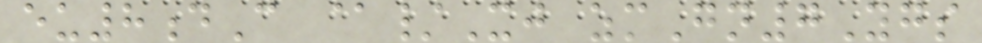eu8dC @/Xj zmGn7Ygs
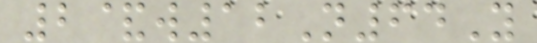2&w12N64Y
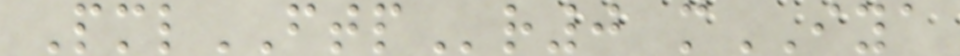PmlFTPr0 mIYA
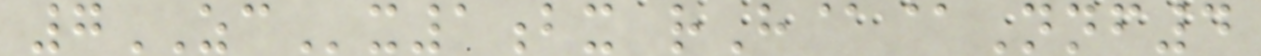7ZCx1bx rH@@Nnf4
